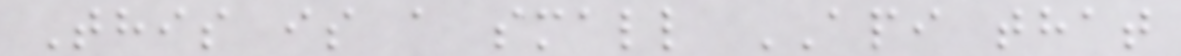This is a small API that
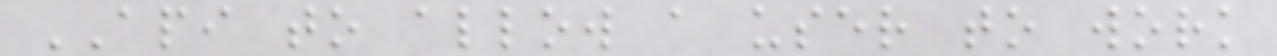API to allow a user to work
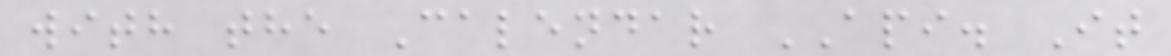with the Calendar API. It
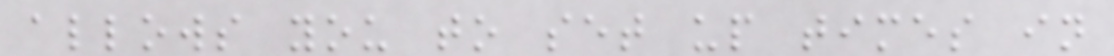allows you to set up times in
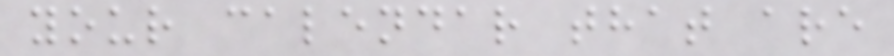your calendar that are
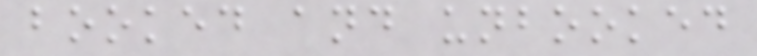booked and unbooked
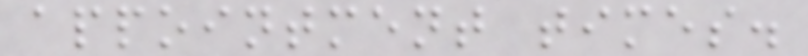appointment times.
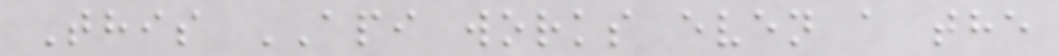This API works even a the
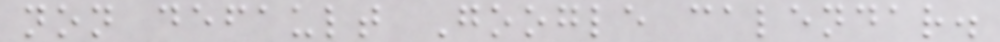non default Google calendar.
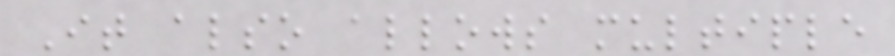It also allows multiple
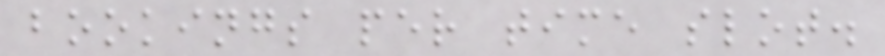bookings per time slot.
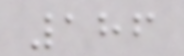186
